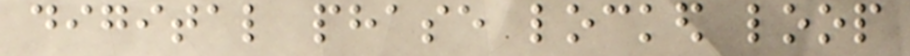digital phase locked loop
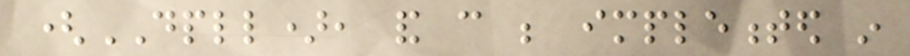(DPLL), and can be implemented in
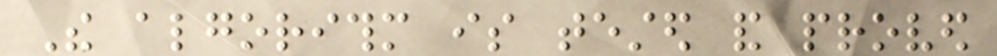The algorithm is tested and proved
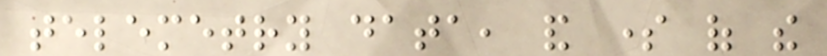telemetry data, and some of the
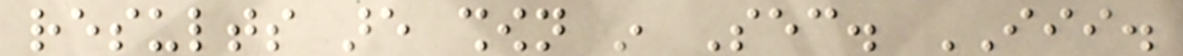results are shown in Sec. III.
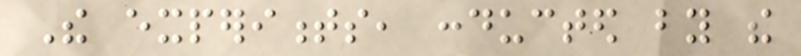The experiments, conducted by the
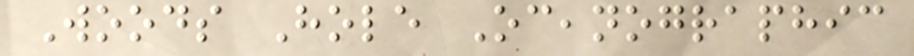Woods Hole Oceanographic
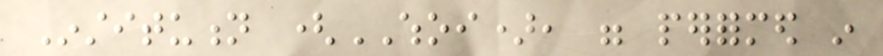Institution (WHOI), were performed in
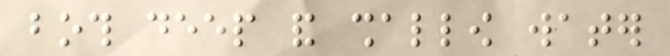both deep and shallow water
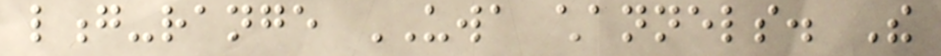long-range UWA channels. The
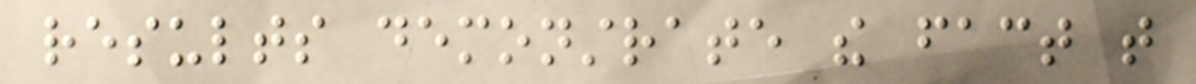results demonstrate the fact that
